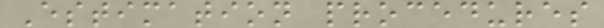Estimation procedures
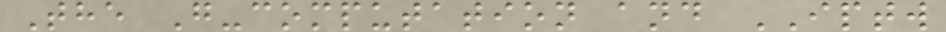The G-computation and IPTW
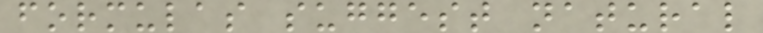formulas suggest natural
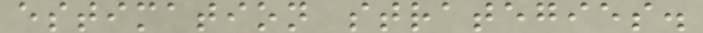estimation strategies.
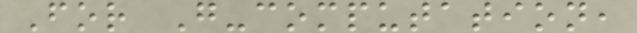For G-computation,
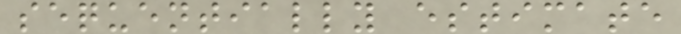sequentially estimate
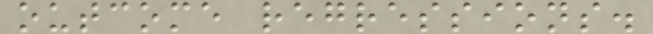outcome regressions.
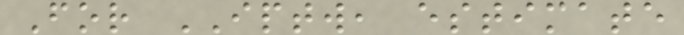For IPTW, estimate
